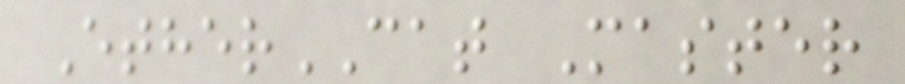EtherCAT Master
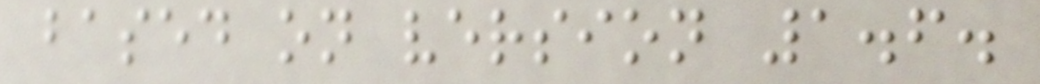based on version 1.6.
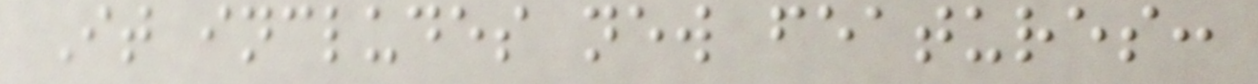It includes new features:
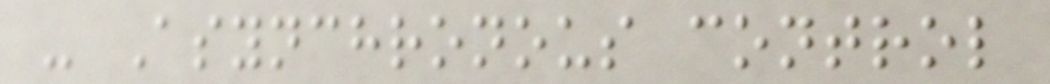- Asynchronous control
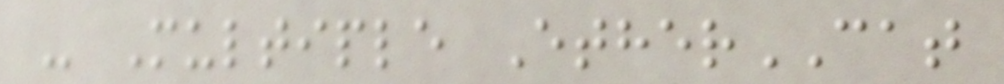- Multiple EtherCAT
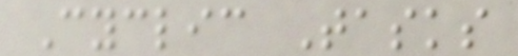Cyclic Tasks
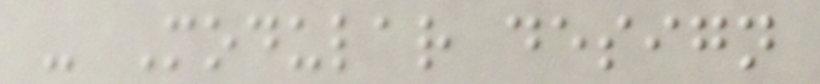- Modular design
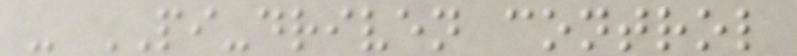- PI-driven control
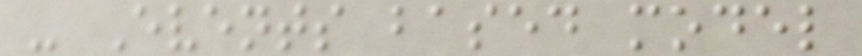- Events based model
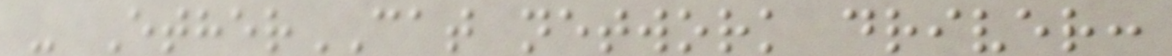- EtherCAT network driver:
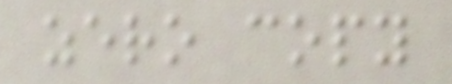zero copy
